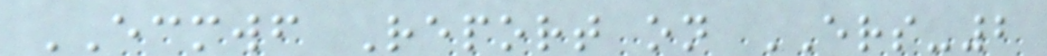ECMWF Report on ERS-2
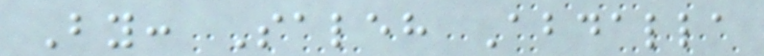By: Saleh Abdalla
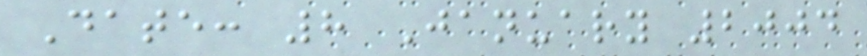Date: 8 January 2004
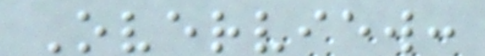Overview:
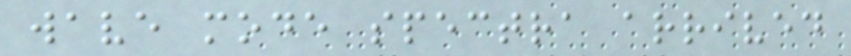wave mode spectra arrived
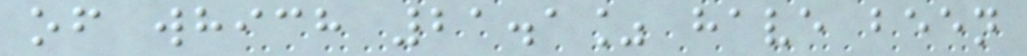of which 21.1% have been
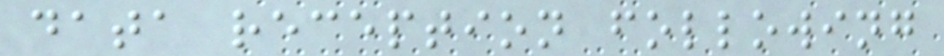data reception following
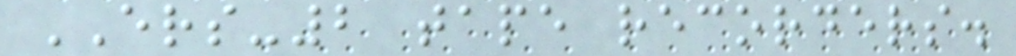ERS-2 tape recorders.
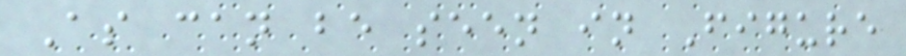As can be seen in Figure
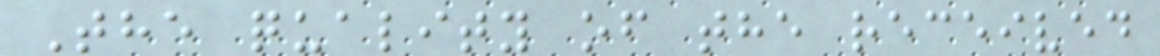The quality of the received
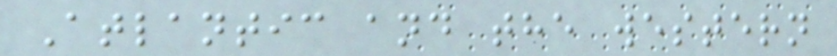Atlantic and the western
